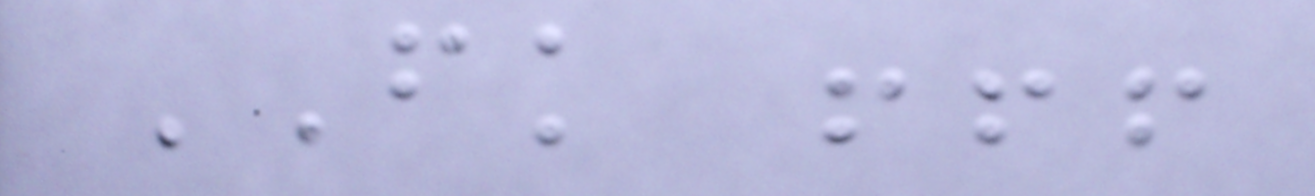FK !!!
